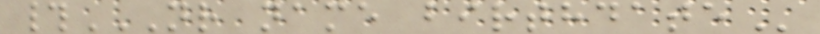#NR NAME BIRTHDATE
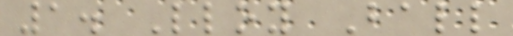1. Lloy Ball
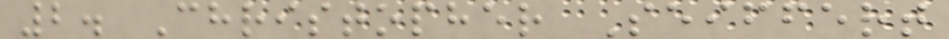2. Christopher Seiffert
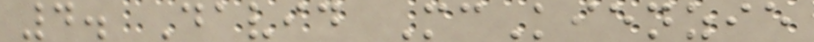4. David McKienzie
